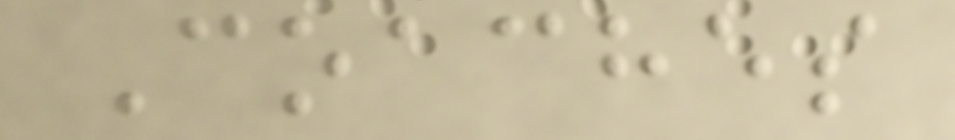Coaches
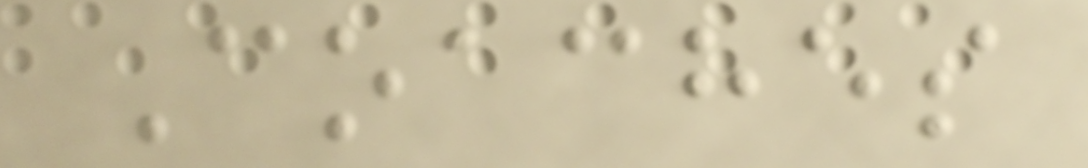Coaches
